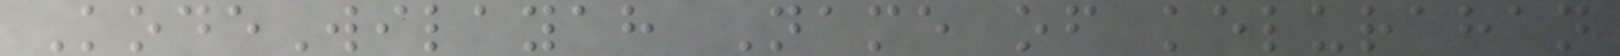KodeWilayah Name of kelurahan
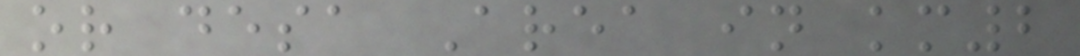or desa Area in km2
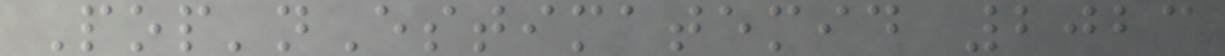Pop'nEstimatemid 2023
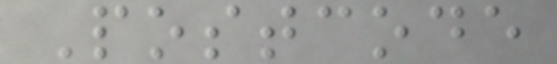Postcode
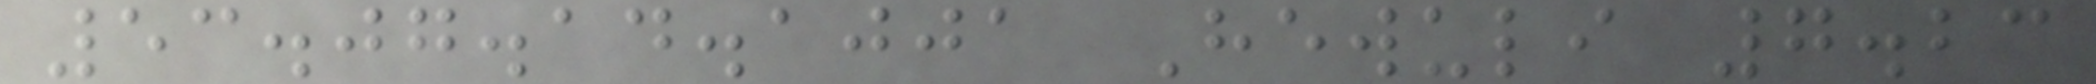53.07.14.1001 Hewuli 7.23
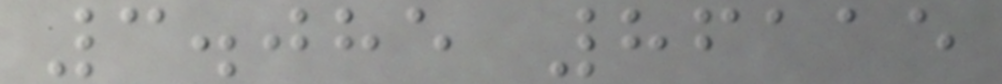3.085 86115
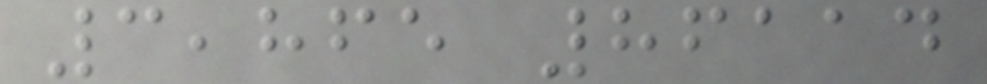3,865 86114
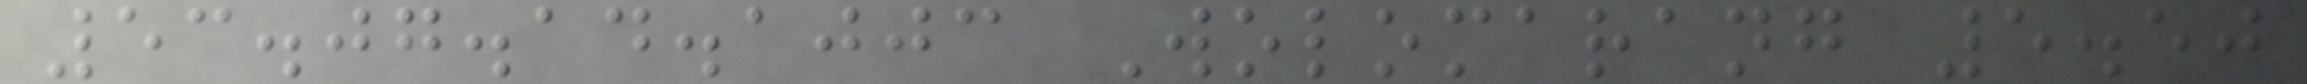53.07.14.1003 Wolomarang 5.50
